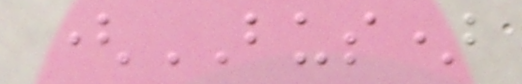(BUS)
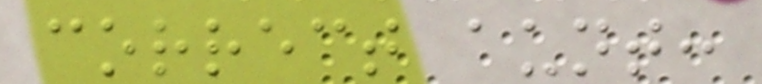correct aunt:
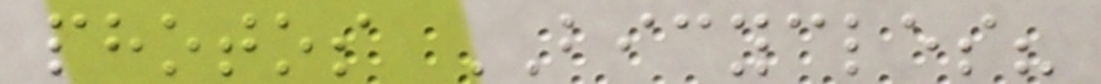photos BICYCLES?
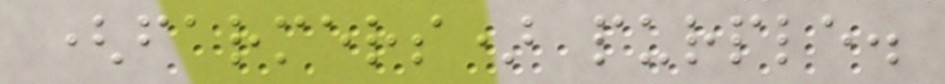(farmers) purple.
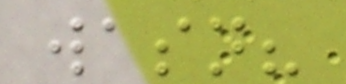wasn?
